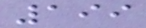199
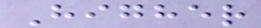Higher
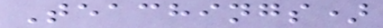Teachings)
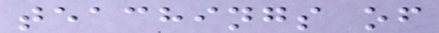teachings of
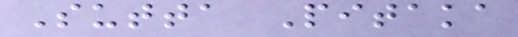Sutta Pitaka
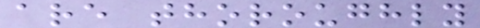are thoroughly
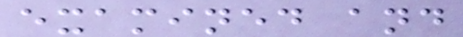examined and
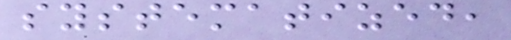systematized,
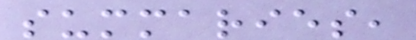summaries,
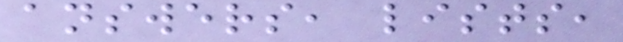answers, lists,
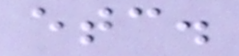etc.
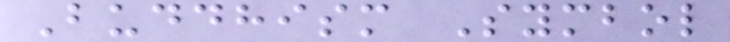Buddhism Symbol
